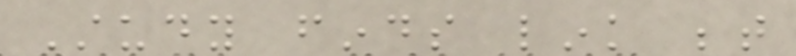Study finds link between
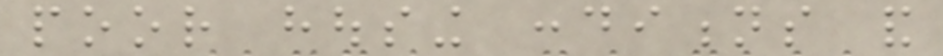poor housing conditions and
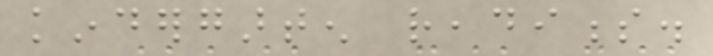kindergarten readiness.
